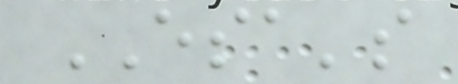ESA's
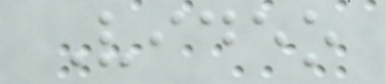Video
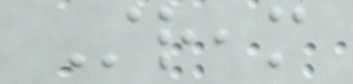Stream
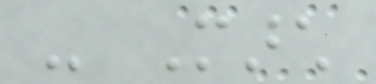- March
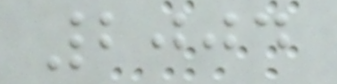2004
